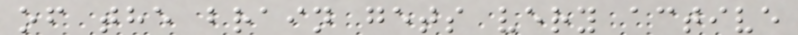of the brain gets very active
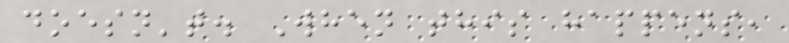doesn't. When this happens,
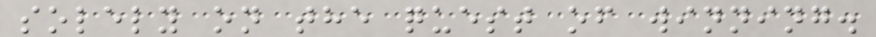solely on the quest of winning.
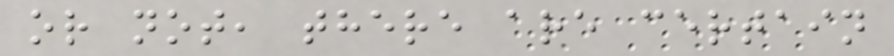or not, there are certain
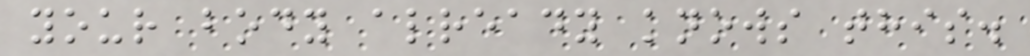your body already knows this.
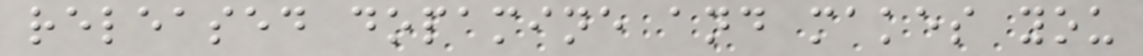released dopamine and makes you
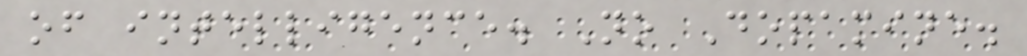of intelligence. No Dopamine.
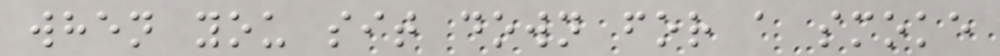when you sit down for a smoke
